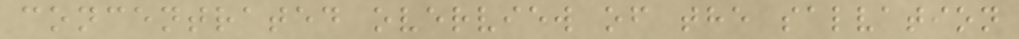concentrated overview of the salvation
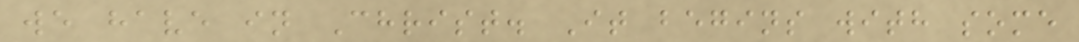we have in Christ. It begins with some
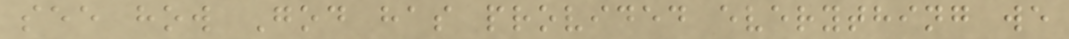see how God has provided everything we
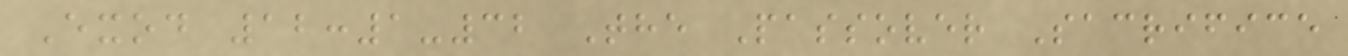Exod 12:1-32 The Passover Sacrifice
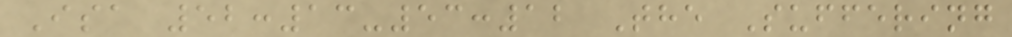Isa 52:13-53:12 The Suffering
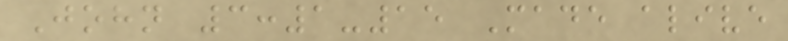John 3:1-15 Made alive
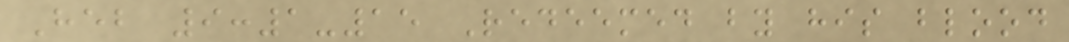Heb 9:1-15 Redeemed by his blood
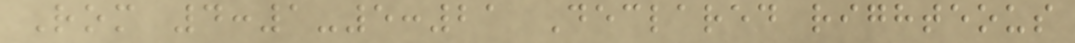Rom 4:1-5:21 Declared righteous
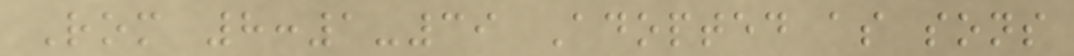Rom 8:1-39 Adopted as sons
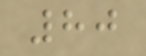80
